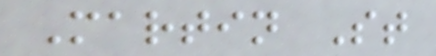Martin St
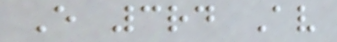E 3rd Av
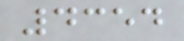4354
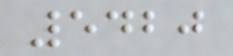5420
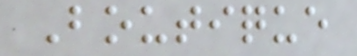Boutique
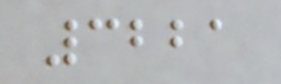3221
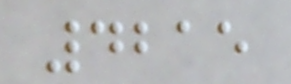4215
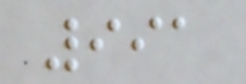991
